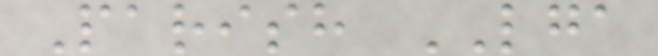Parish LGA
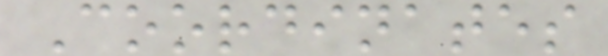Coordinates
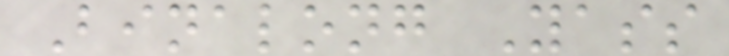Binalong Yass
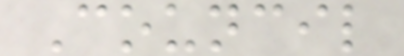Council
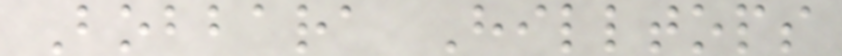Bobbara Hilltops
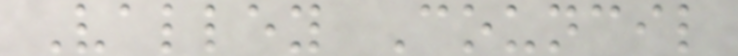Valley Council
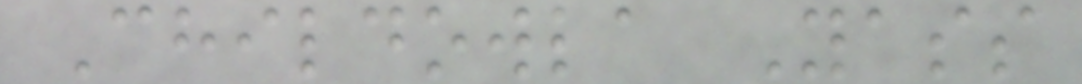Childowla Yass
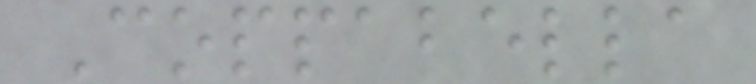Coppabella
